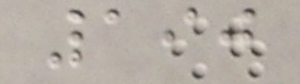190
